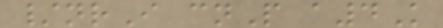/nrI cnP a4K
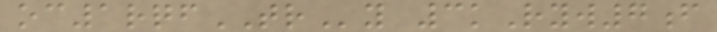oc1rqfTRy 3kRyw7f
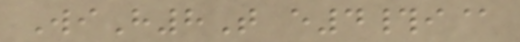WiH8T e4#i@
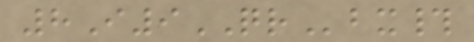8I9QRbx#
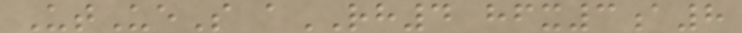UtUeS aRH4 hfx3a8
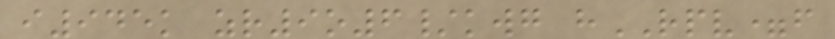i945k zr9o6/kwg hRPV=f
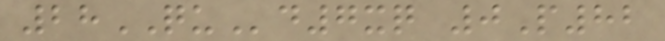28QUd7xq 0P82
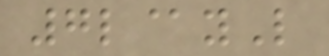7l@yL
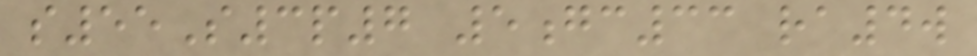s55S3p7 5gc33 ra4w
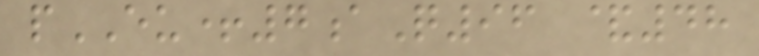pEU+7aQ96 &48
